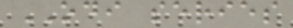ODI series
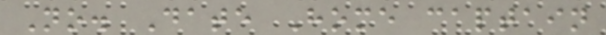No. Date Home captain
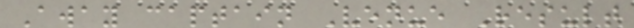Away captain Venue Result
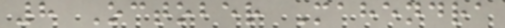8 October Mahendra
